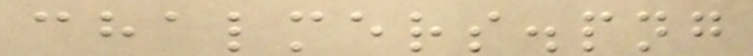chalmers.png
